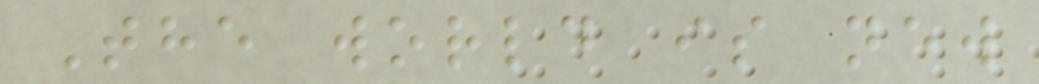The world is new
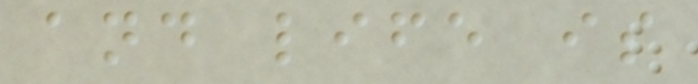and life is
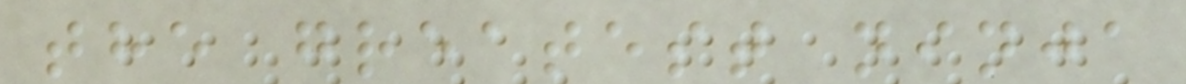the greatest ninja
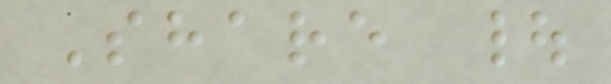Share |
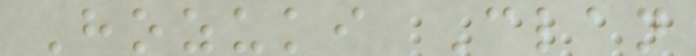Hozuki Clan
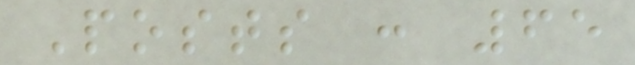Posts : 65
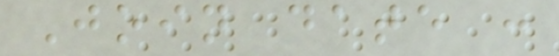Join date :
